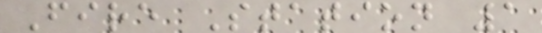Fire Station 1
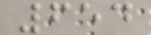654
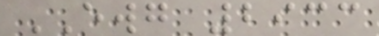EWG 2933
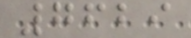7629
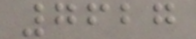7627
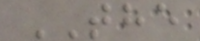THE
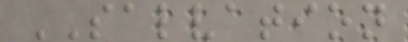SALVATION
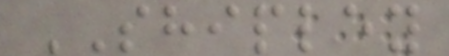SHIPLEY
